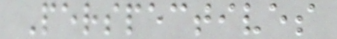Perspectives
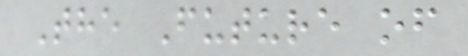The Future of
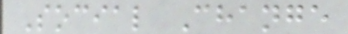Social Change
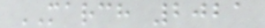MARCH 2021
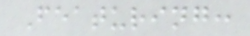Featuring:
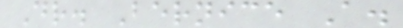Dr. Bernice A.
